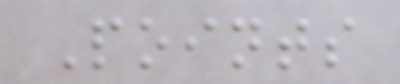Points
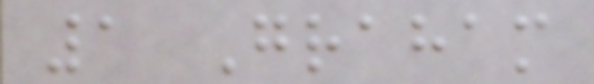1 Graham
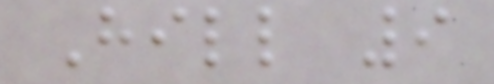Hill 9
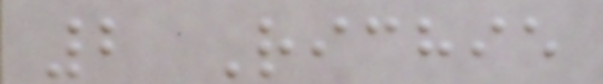2 Richie
